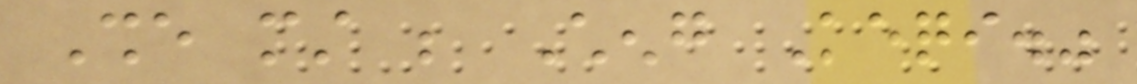She must be Cheng Keqi."
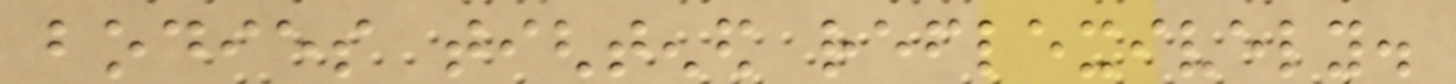bodies tightened reflexively.
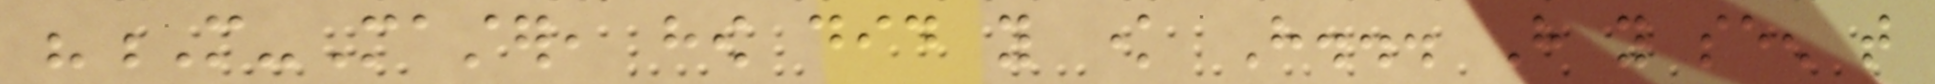"M-Master, how did you know Have... Have you seen that
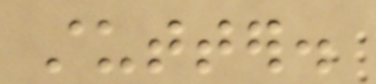stutter.
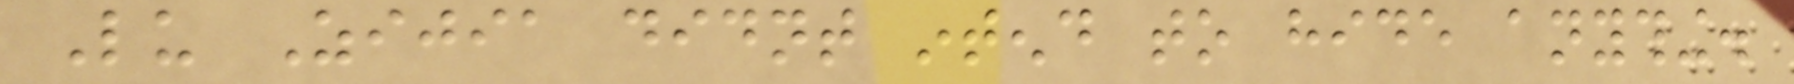Lu Zijia didnt intend to hide anything.
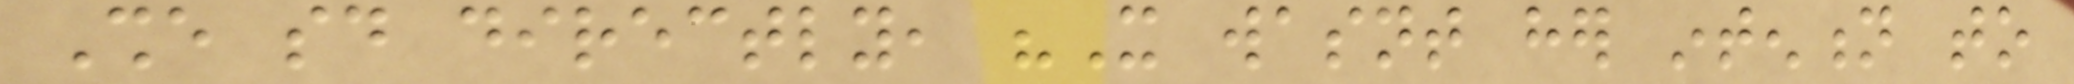She said directly, "It wasnt her intention to
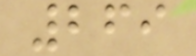269
